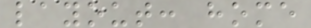layout: home
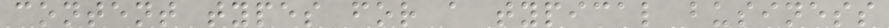content types for a typical business
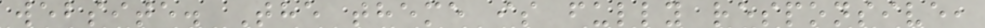website. The theme is fully responsive,
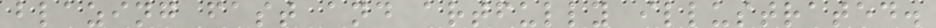blazing fast and artfully illustrated.
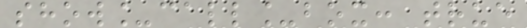show_call_box: true
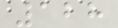128
